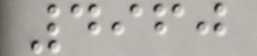4960
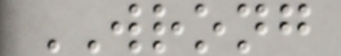WRONG
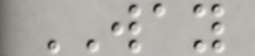WAY
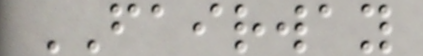FAIRWAY
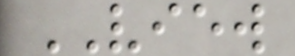VIEW
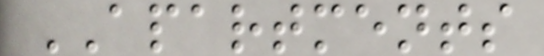APARTMENTS
